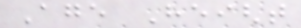Age Height
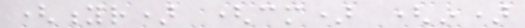(yr) (cm) (in)
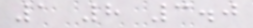1 8 3.0
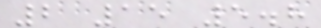2 15 5.8
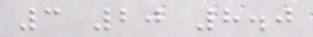3 20 8.0
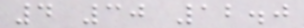4 30 12.0
